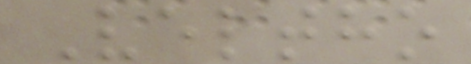Veltho
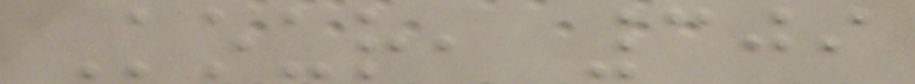Kour, 309
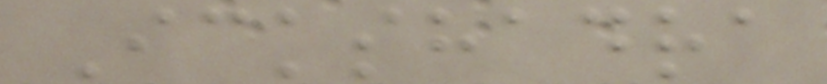Ickshadra
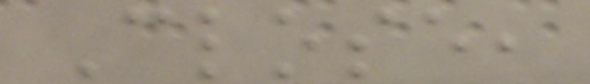Close,
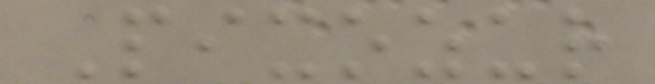Pixozur
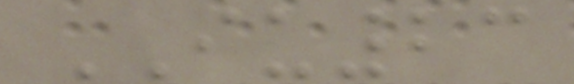IU23
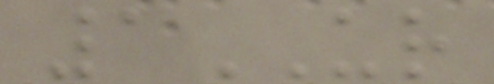1UR
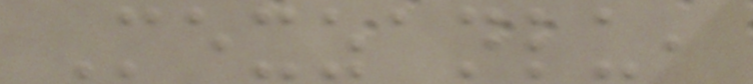Mexzanlu,
